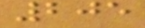205
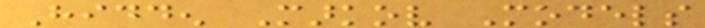Hidden Markov Models
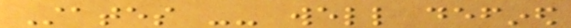States -- well defined
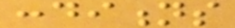conditions
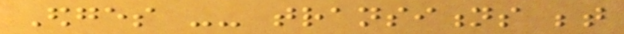Edges -- transitions between
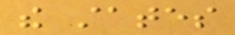the states
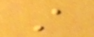A
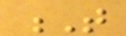T
